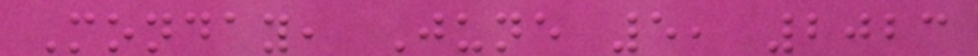Monday, June 5, 2023
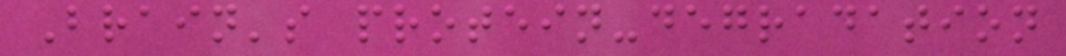Brain's protein-degradation
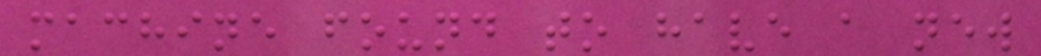machine found to have a new
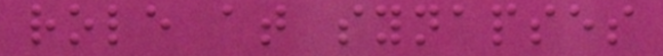role at synapses
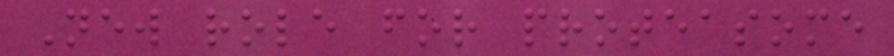New role for proteasome
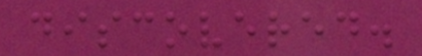discovered.
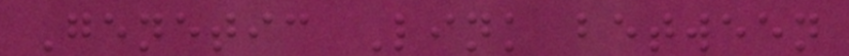Genetic Link between
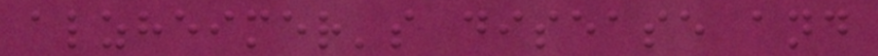alzheimer's disease and
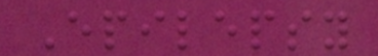Epilepsy
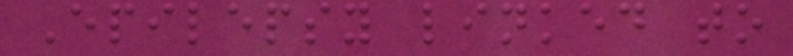Epilepsy linked to
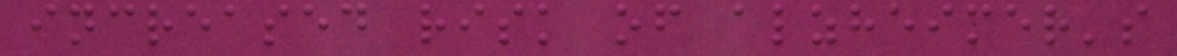increased risk of alzheimer's
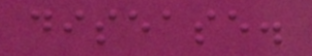disease.
